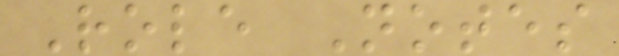Role Notes
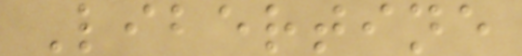Libertine
